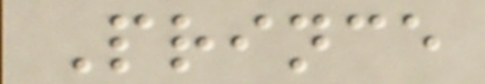Prince
